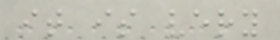it is very
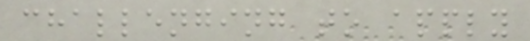challenging to apply
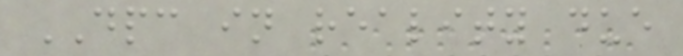DPC in reality due
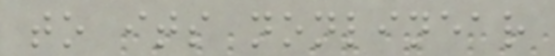to its nonlinear
